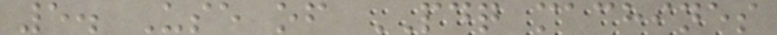5. Use of PDQ machines
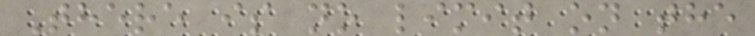There is no limit on the
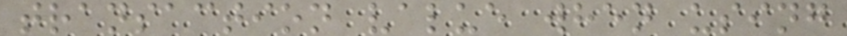transaction value when using
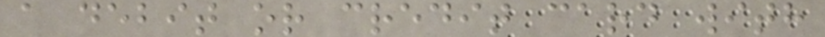a debit or credit card with
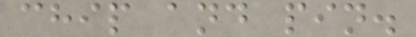chip and pin.
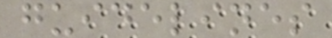guidelines
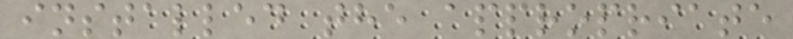installed the appropriate
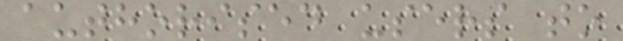authorised users to
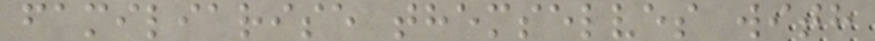familiarise themselves with
